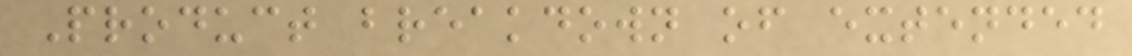Product breakdown of extended
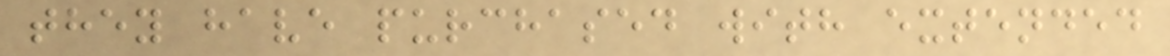they have purchased with extended
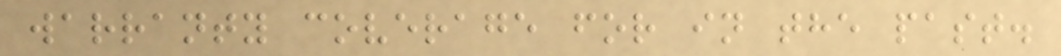warranty coverage for in the past.
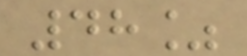48%
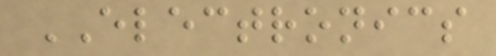ELECTRONICS
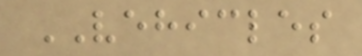VEHICLES
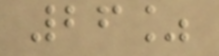26%
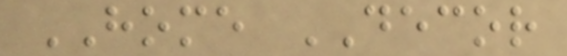HOME DECOR
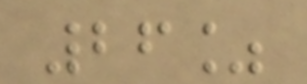26%
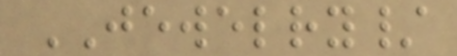JEWELRY/
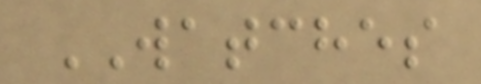WATCHES
